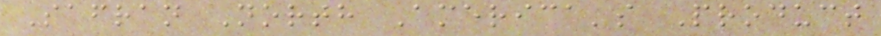Safran North America's Product
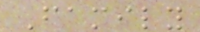Family
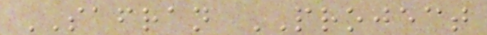SAFRAN PROJECT
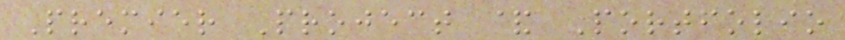Premier Project & Portfolio
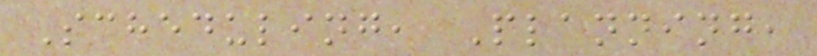Scheduling, Planning,
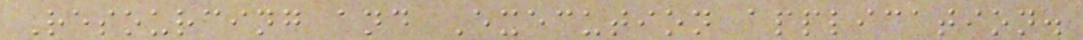Resourcing and Execution application.
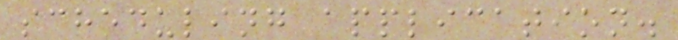scheduling application.
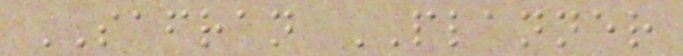SAFRAN PLANNER
